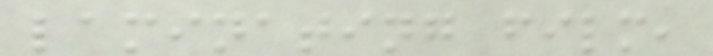laminating film,
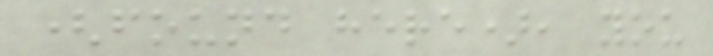(found here), you
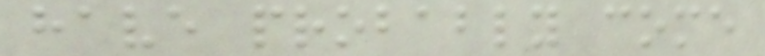have probably come
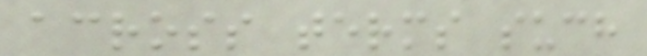across terms such
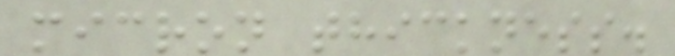micron thickness.
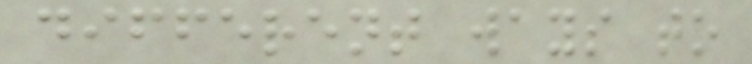different ways to
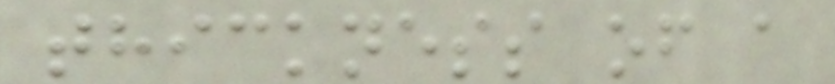thickness of a
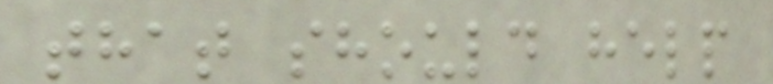that should help
